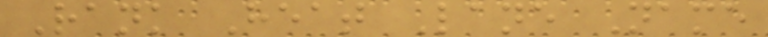Rank Heat Lane Name
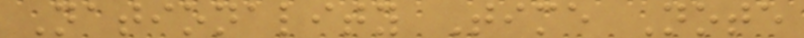Nationality Time Note
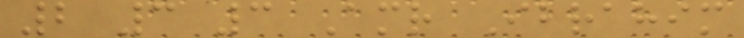2 3 3 Amr Ibrahim
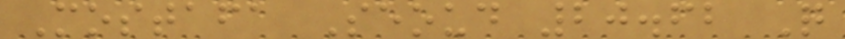Mostafa Seoud 20.62 Q
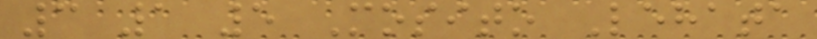3 1 5 Mosito Lehata
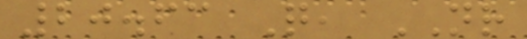20.63 Q, NR
